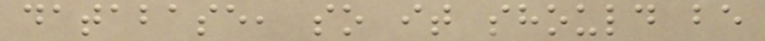database, so it should be
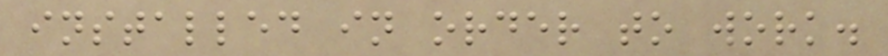installed in order to work.
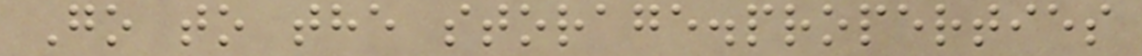Go to the storage.properties
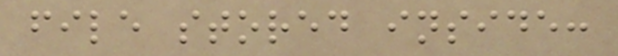file stored inside:
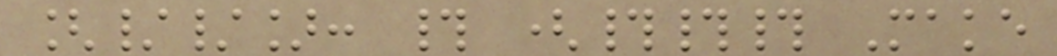[//]: # (### Make
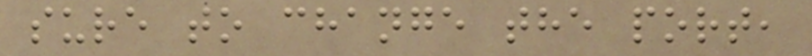sure to change the port,
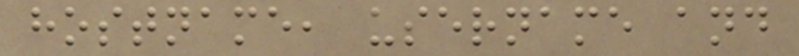hostname, username and
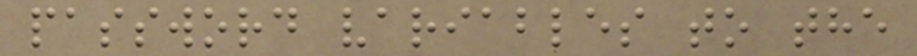password variables to the
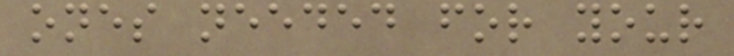ones needed for your
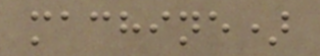machine)
